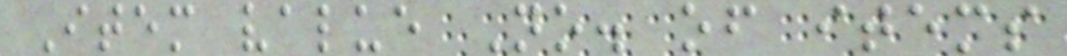Item value No. of items
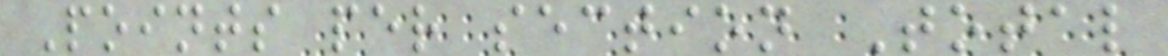Points per section Total
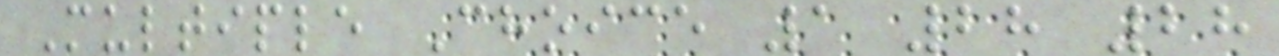Multiple Choice 1 28 28
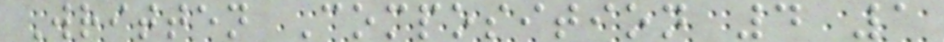Written Composition 4 1
